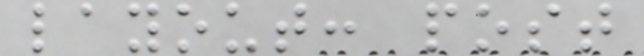layout: post
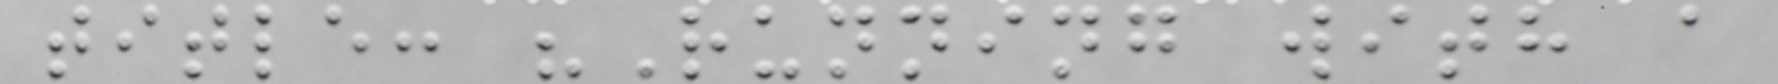title: "Running with a
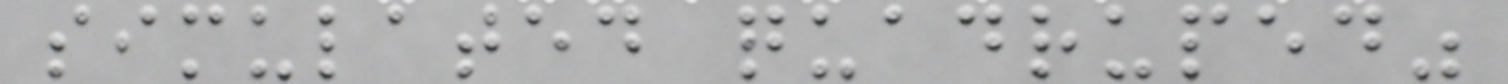simulated quadruped"
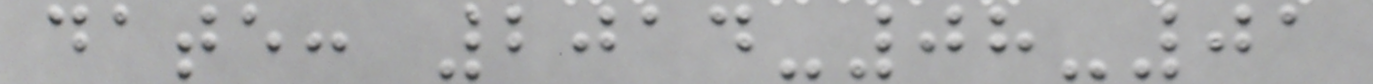date: 2014-08-01
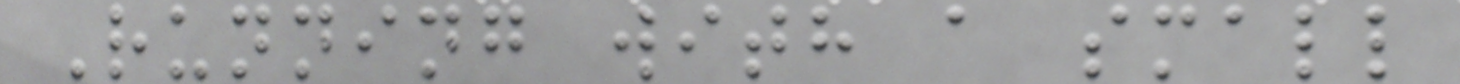Running with a small
